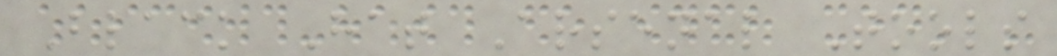Black Hat Arsenal Tools
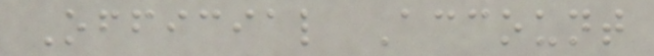Official Account
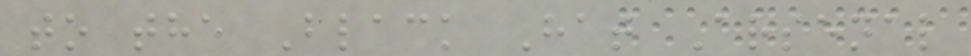to the Black Hat Arsenal
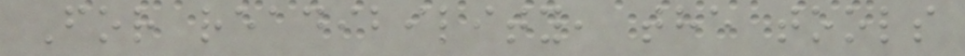For readibility, the tools
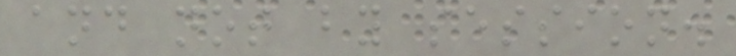and not by session.
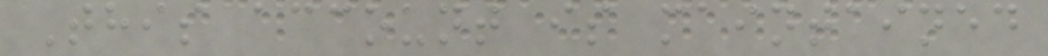This account is maintained
